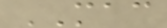MAC
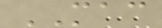MAC
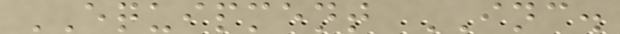EQUIPMENT INC.
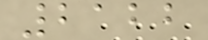2122
